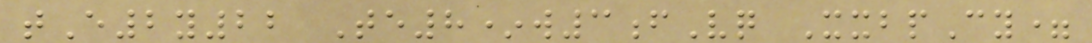tE2y22 Te8*w3fVq XxbpCy=
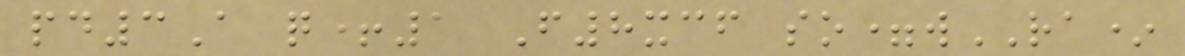pd3A q+1 F8xcf so=wRA*
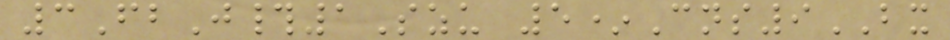3FbJ#1Szu 5*Cns9BX
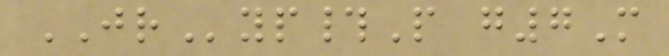JRyp#P g7M
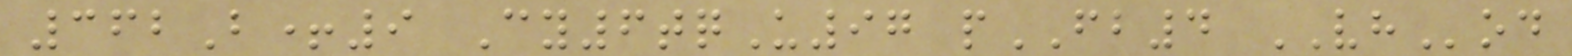362B+9 Cy6tqU97 pFB4 VHod
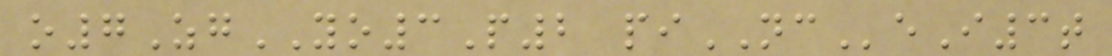o7ZgYO3P2 piNCeI3t
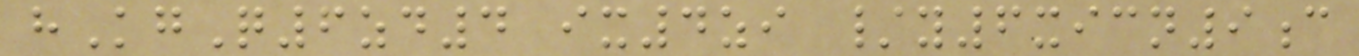hKgQ6zd4 ix4zi /y6xicn9c
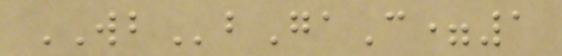WBbGaC=1
